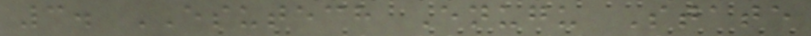3. ESUTECH Enugu State
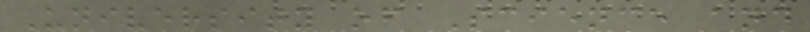University of Science and
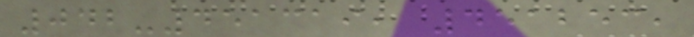042-451319, 451253,
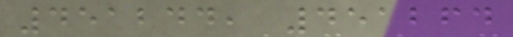451244, 451264
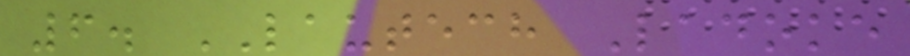6. LAUTECH Ladoke
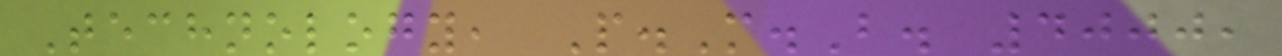Technology, P.M.B. 4000,
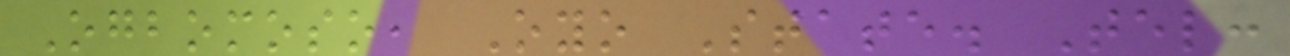Ogbomoso, Oyo State. Tel:
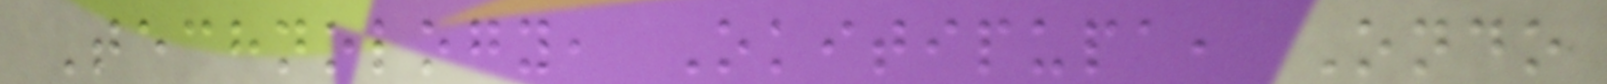Technology, Okitipupa, Ondo
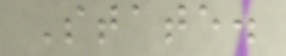State.
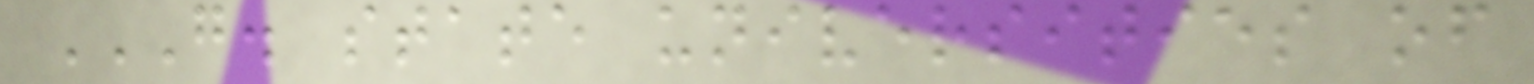G. STATE UNIVERSITIES OF
